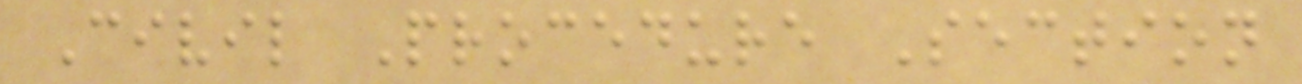Civil Procedure Section
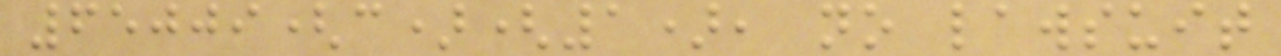65009(c)(1), no lawsuit
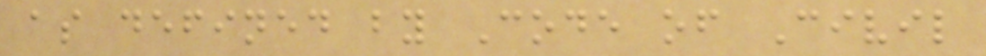as defined by Code of Civil
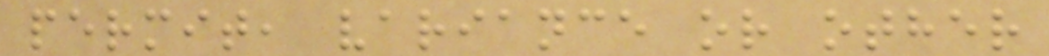permit, variance or other
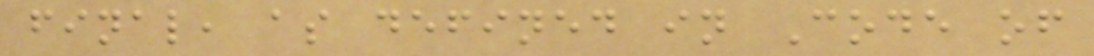final, as defined in Code of
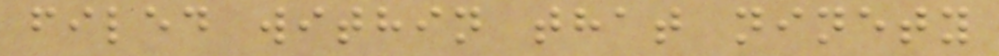filed within that ninety
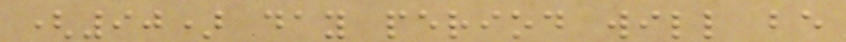(90) day period will be
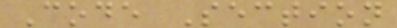Code Section
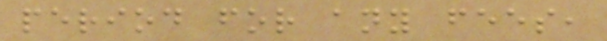period for any fees,
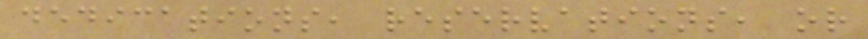dedications, reservations, or
